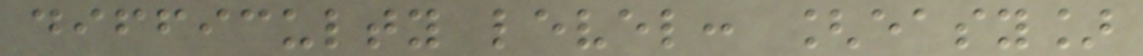difficulty level: [easy]
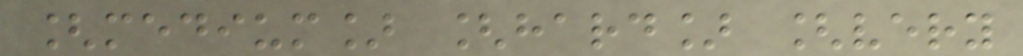[medium] [hard] [very
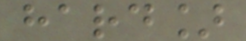hard]
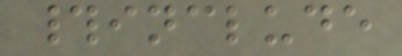#include
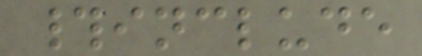#include
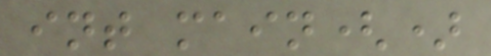int main()
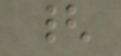{
